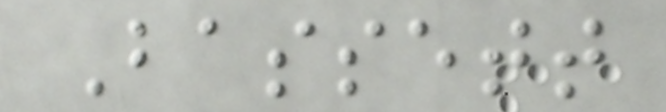Bassett
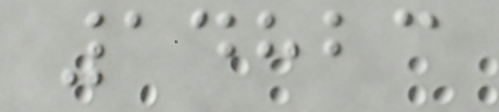14823
